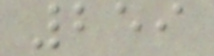259
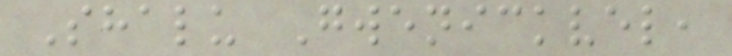Shalu Gwenickvel,
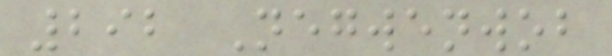292 Negwenwob
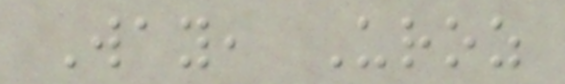Way, Uroz
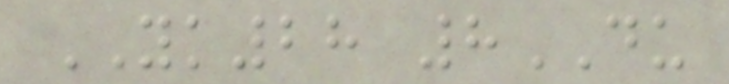YK28 8DU
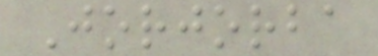Jorjorba
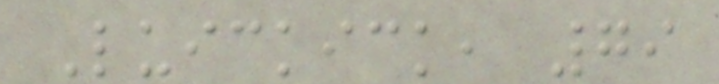Luickick, 79
